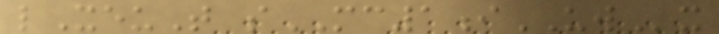lXeuT sMC1iUWx
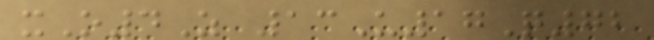xO4Z 13U17Q72
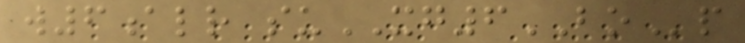w6alr suXG6BOp
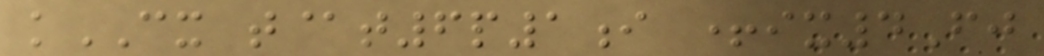kCX t@t6p1i +ix4Fj
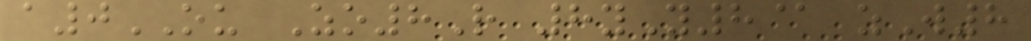a0OU Zo8R 8yY8@ zW8
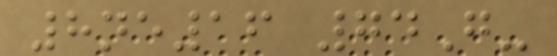8ne16 74G-
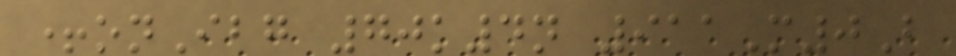+onIbg 70k4n 911M0B
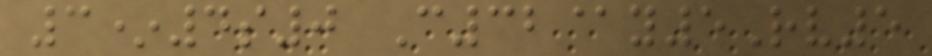3*4s0 C32@y5Rv5
